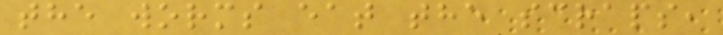the worms eat the scraps,
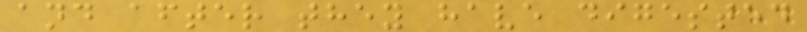and after they have digested
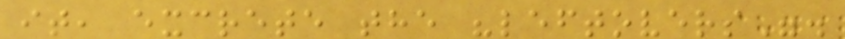it, excrete the "leftovers".
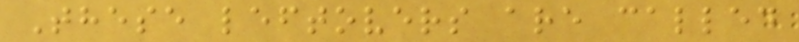These leftovers are called
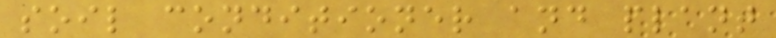soil conditioner and plant
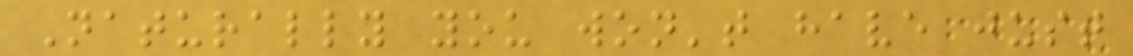Naturally you won't have just
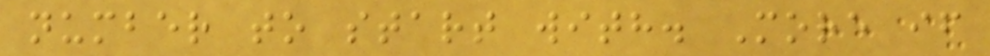number to start with. More if
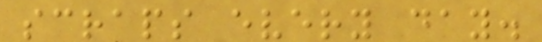scraps every day.
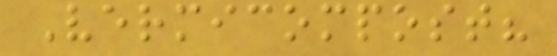Vermicompost?
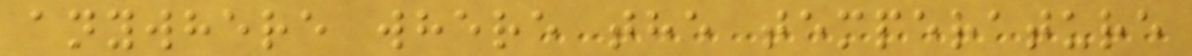anywhere where the temperature
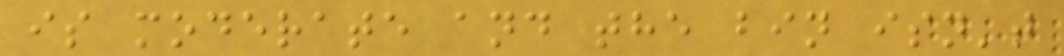is moderate and the bin isn't
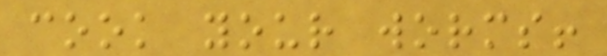cook your worms!
